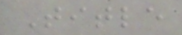Title
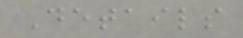Details
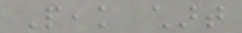Peak chart
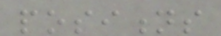positions
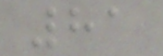81
